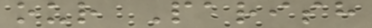our Parish
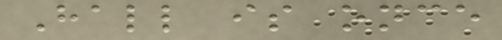Hall is once
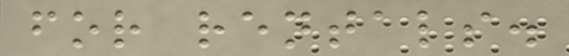for rentals.
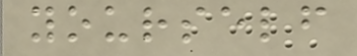yourself
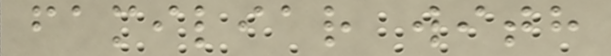familiar with
